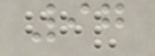97
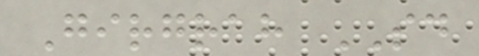Girgrah SD
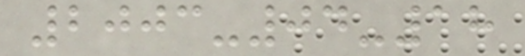2003-04-18
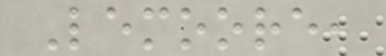Lemoore,
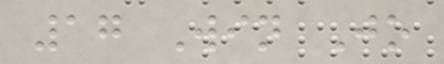17 Win Jo
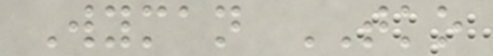Wyman TKO
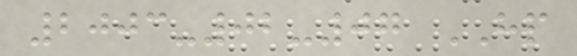2003-02-07 HP
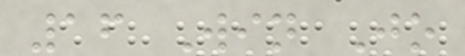16 Win Jo
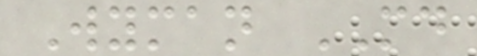Wyman MD
